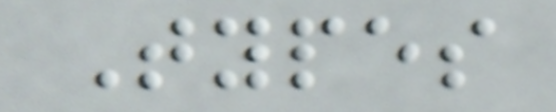Types
